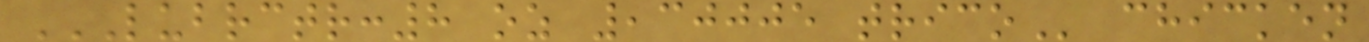LUBRCTR:8 OZ ,30005 TRICO chicken
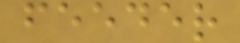feeder
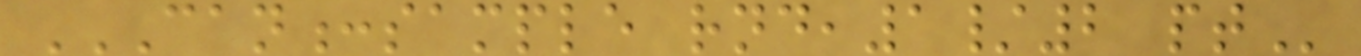CAN:SAMPLE RND,1/2 PT
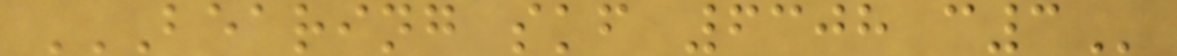BEARING SKF 6308 C3
